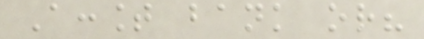Account bank or?
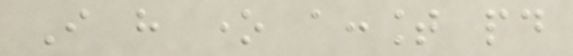I have one account paid
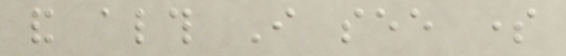and although I see some
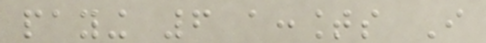paying 6 accounts I
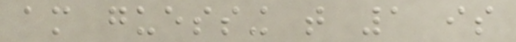am guessing that 1 is
